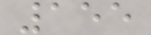155
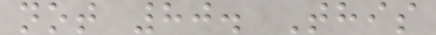not 80. This
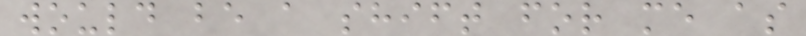would be a shift for me as
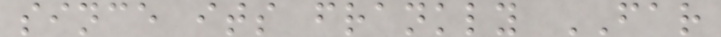since its frankly FAR
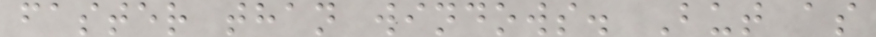faster than windows. But as
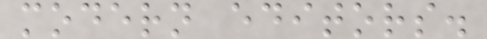modern editors.
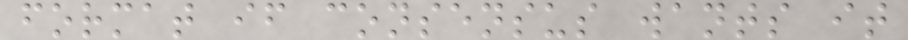format if consensus wants it
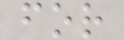for
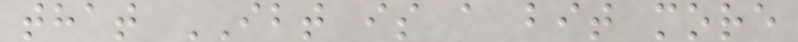that IBT is a bit more
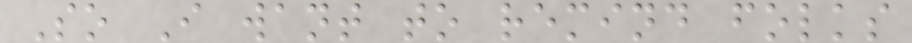So I want to remind folks
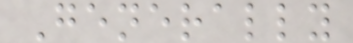Generally
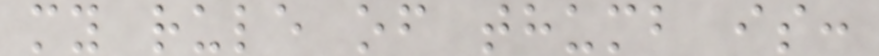my rule of thumb is:
